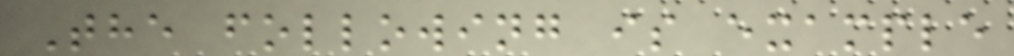The following is example
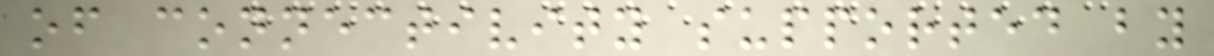of connectivity supported by
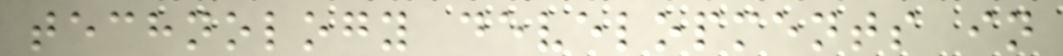technology developments in
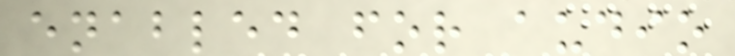enabled for audio
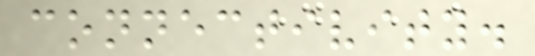connectivity.
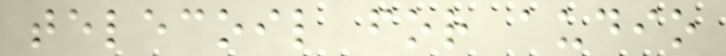telecoil for audio
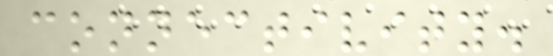connectivity.
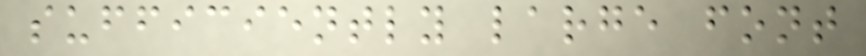sufficiently large font
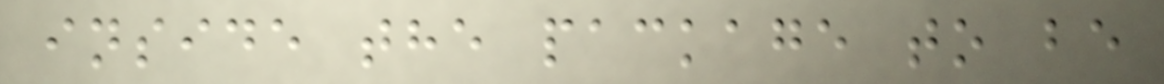inside the package to be
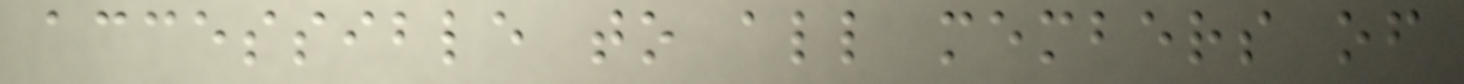accessible to all members of
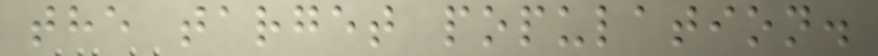the target population.
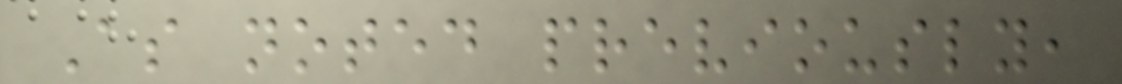As noted previously,
